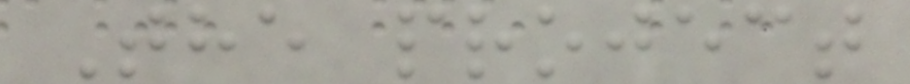The project
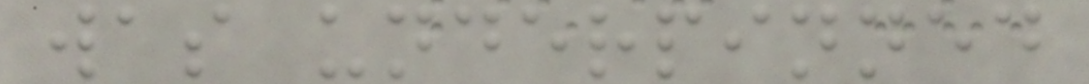was underpinned
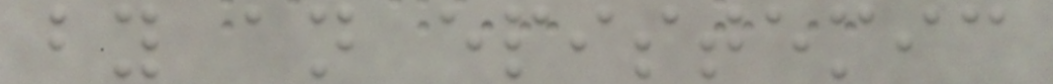by an epistemic
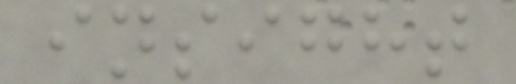insight
